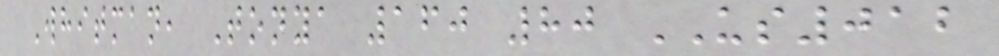Whitman, Tonya 160 80 US012
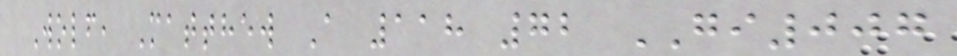Wolf, Matthew A 118 72 GI007
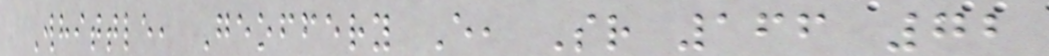Whittle, Geoffery E, Sr 166 72
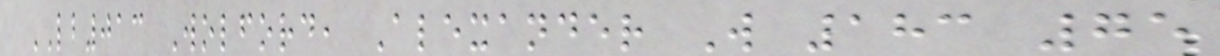LB013 Wolford, Alexander W 183 75
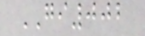GI002
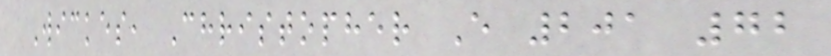Wickes, Christopher E 201 72
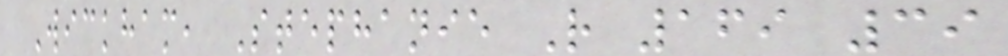Wickham, Stephanie R 169 39
